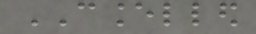CANCELLED
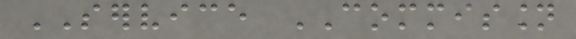SERVICE COMMISSION
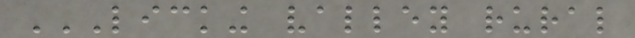LICKING VALLEY RURAL
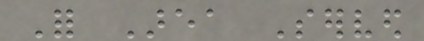For Area Served
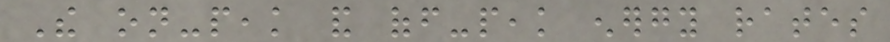The on-peak and off-peak energy rates
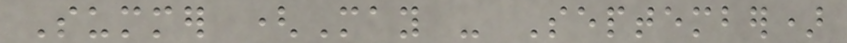Summer (May - September)
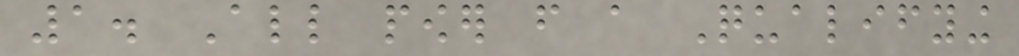1. All power from a Qualifying
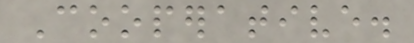Cooperative.
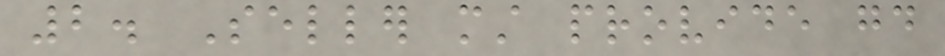2. Seller must provide good
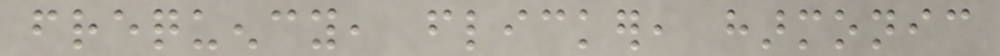frequency, flicker, harmonic
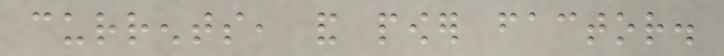currents, and power factor.
